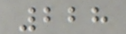228
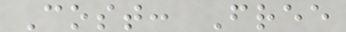Cost: Free
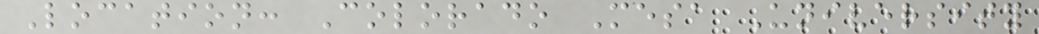Location: Colorado Mesa University
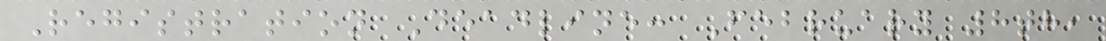Registration Deadline: February 8th,
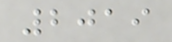2019
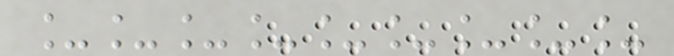_________
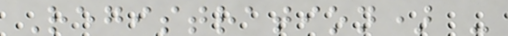Registration) -
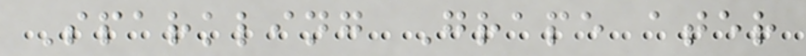Sparkling Grape ater
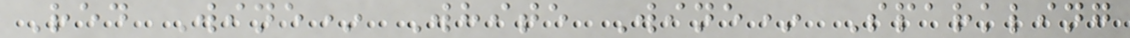Red Wine* White Wine* Sparkling
